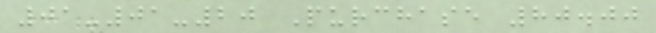01-01-20 Purchase 80.00
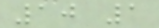10 1
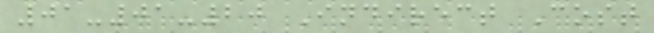01-01-20 Indirect Cost
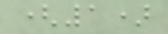(1)
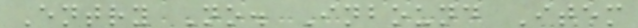Entry No. Inbound Item
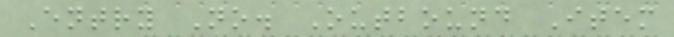Entry No. Outbound Item
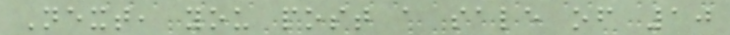Next, you post a sale of 10
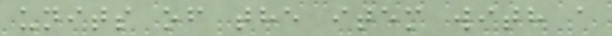units of the item with a
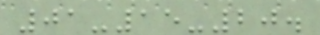01-15-20.
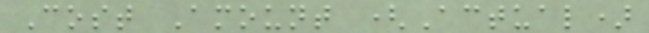Cost Amount (Actual)
